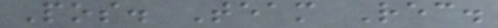Pos. Team Rec.
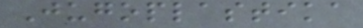Jugoplastika
